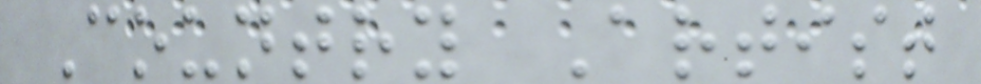Country Artist
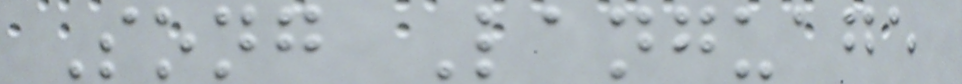Song Language
